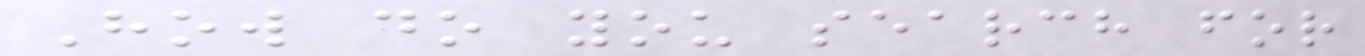How do you search for
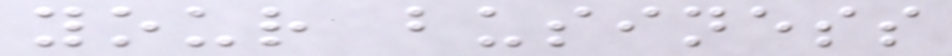your business
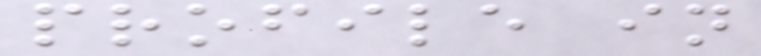profile in
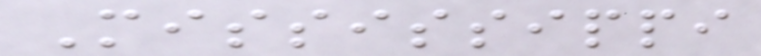Mississippi
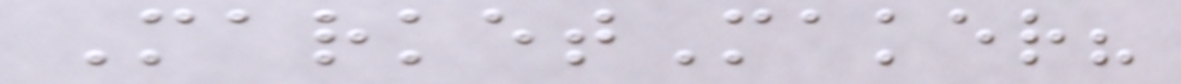MarketMaker?
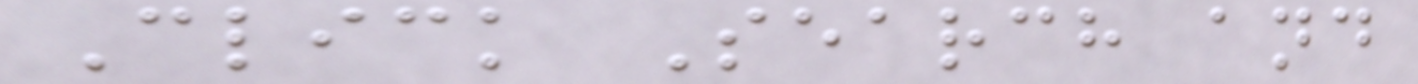Click Search and
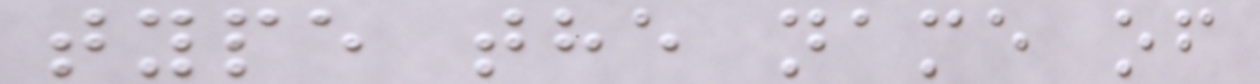type the name of
